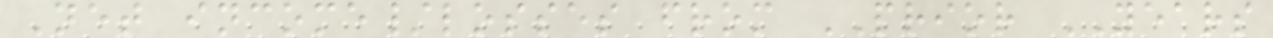Net income/losses from PRIOR YEARS
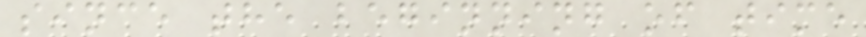since the beginning of time
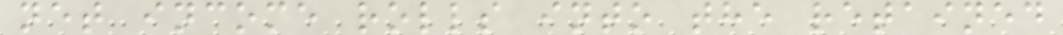net income rolls into the retained
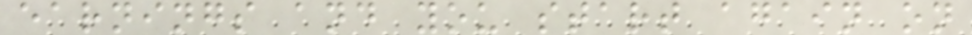earnings and you start again on
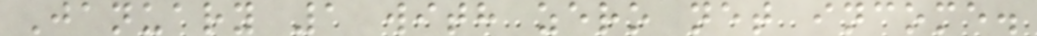January 1 with zero net income.
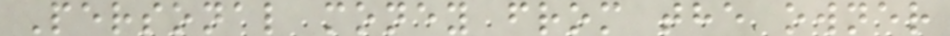Personal money from the owner
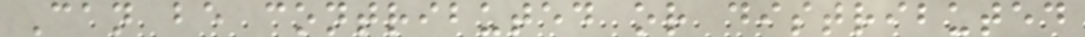Can be contributed or distributed
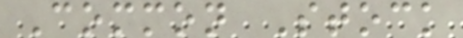Common Stock
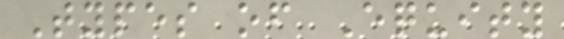Types of Equity
